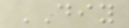DIY
